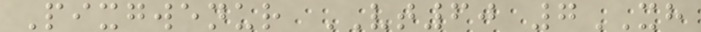Pixgwenur VT60 7XH
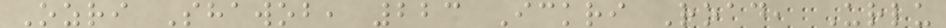Ozri Shawob, 223 Ickri Road, Urlu
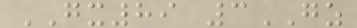GX89 3GZ
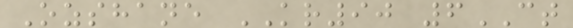Ozshane KR90 6CT
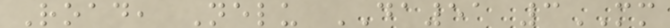Road, Nelu DA51 3MM
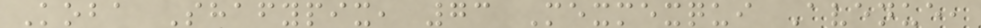Koba Shafypix, 73 Mexmexqui Avenue,
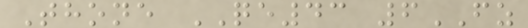Thone QE43 6FZ
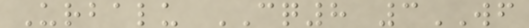Urbalu CQ8 3WF
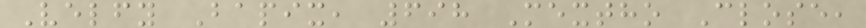Velfy Bapix, 698 Mextho Close,
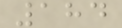184
